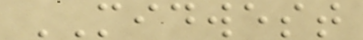MIDWEST
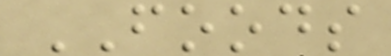FOODS
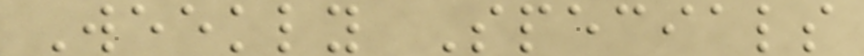Weekly Specials
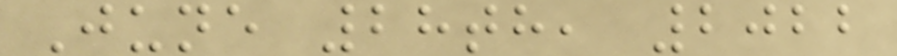June 28th, 2022
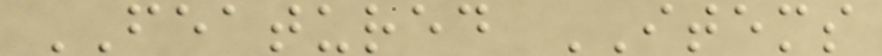FEATURED ITEMS
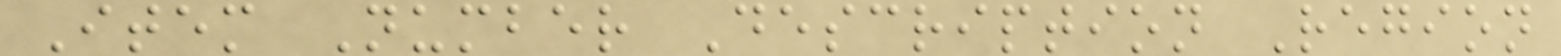Item Number Description Region
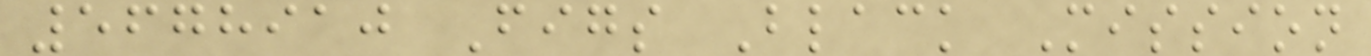5678910 Figs Black Mission
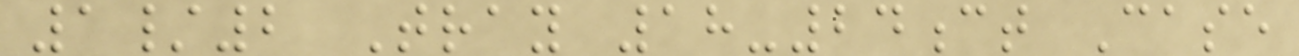1/2 Tray 18-24ct Case
